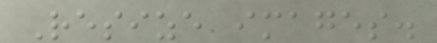Resize images.
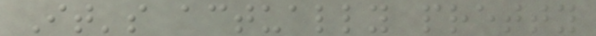It's actually pretty
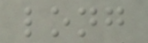long
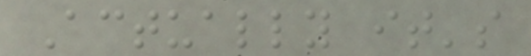Actually it's
